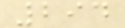294
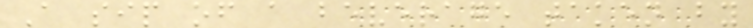A sip of a beverage taken by
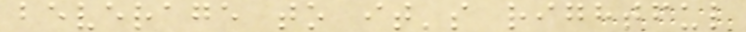beverage to it's rightful
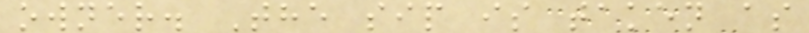owner. The sip is taken as
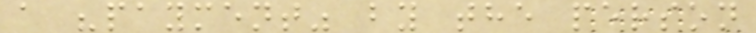a "payment" by the person
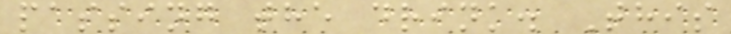passing the drink. This
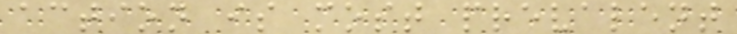action is most prevalent
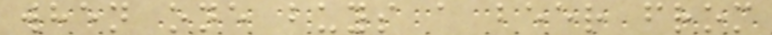when one buys a beer from
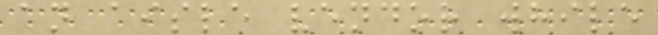an aisle vendor while
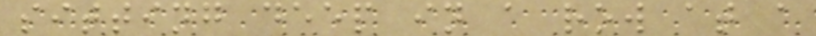sitting deep in a row at a
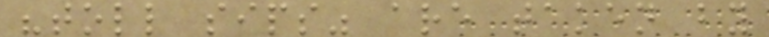"toll sips" are taken by
